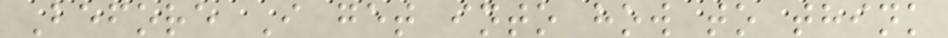Before I get into how to think
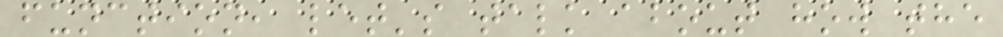function, let's talk about how the
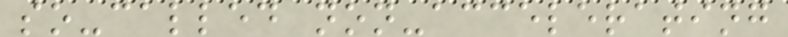so-called non-accelerating
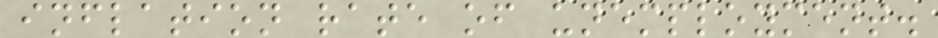inflation rate of unemployment.
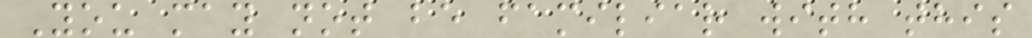You may not be familiar with this
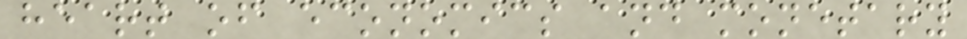heart of economics and monetary
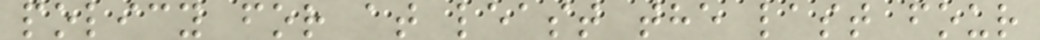policy for at least the last four
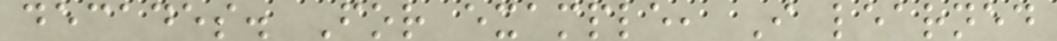decades. For example, I learned
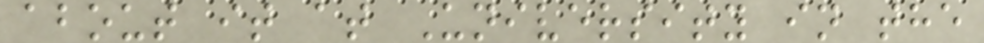about it at University in the
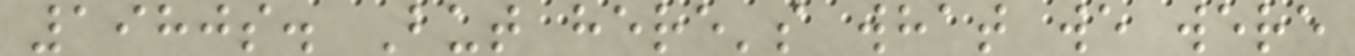1980s. But here's what we were
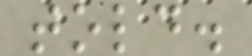told.
